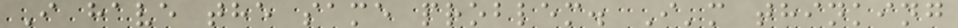I have the same problem. I'm thinking
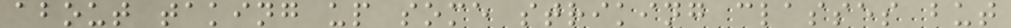about taking up some striking classes but
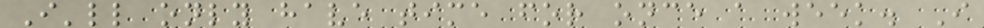I'll only have time for once a week. I
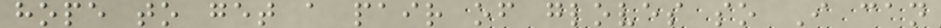hope to get a pair of gloves so I can
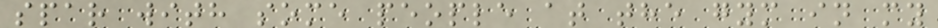spar with some people at the gym in my
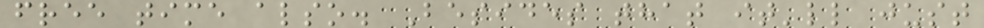free time also. Besides that it'll just
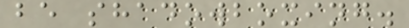be shadowboxing.
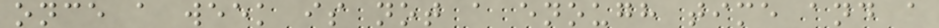once a week is not a enough time and a
